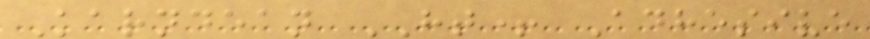Karndean HT+ Adhesive
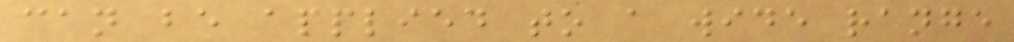can be applied to a wide range
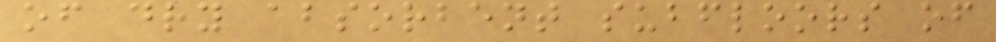of dry absorbent subfloors of
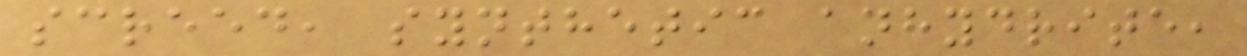screed, synthetic anhydrite,
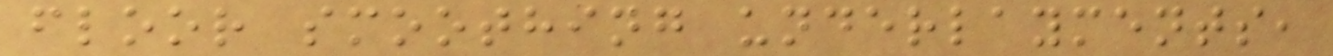floor smoothing underlayments,
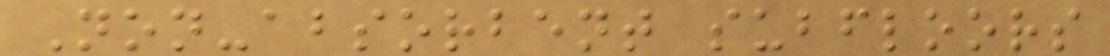Non-absorbent subfloors
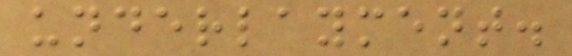underlayment.
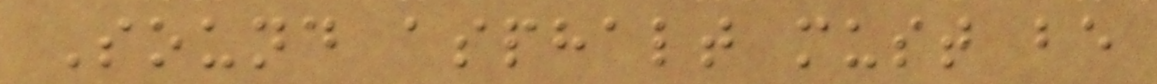Sound asphalt must be
